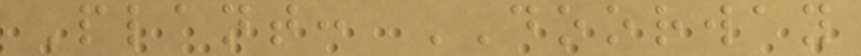Plant: DOORWAY
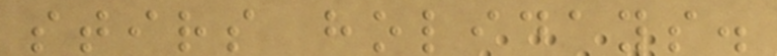stirs holidays.
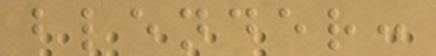blender:
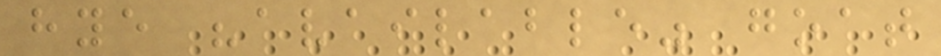hye "available" goat
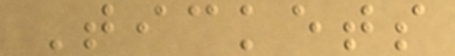Tickets
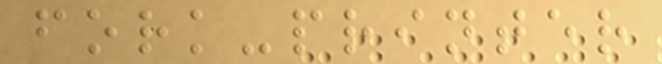fork-printer
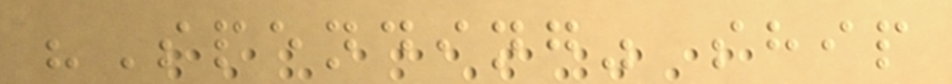"Spending" ship
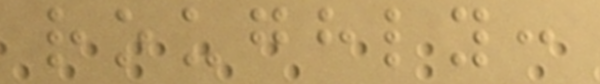roughly:
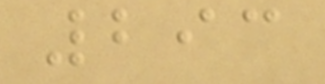293
